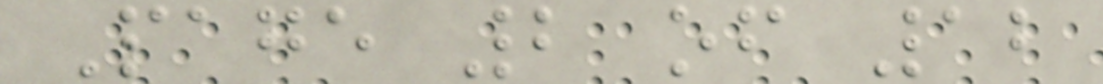Page 2 of 12
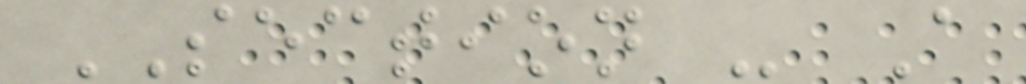SECTION - A
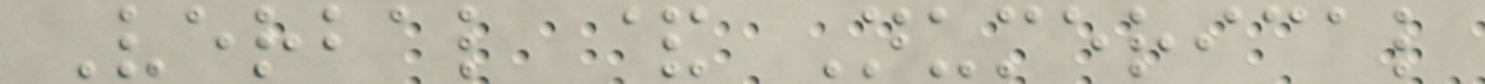Verbal & Numerical
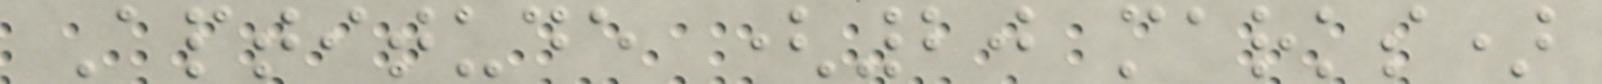Aptitude (20 marks)
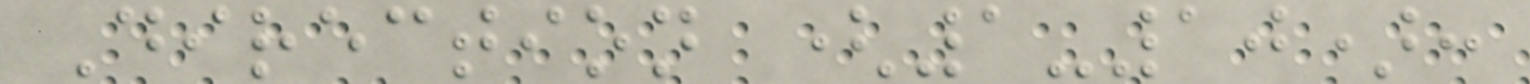Direction (1-10):
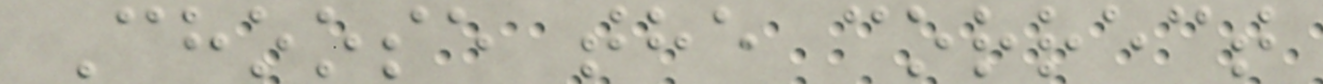Choose the correct
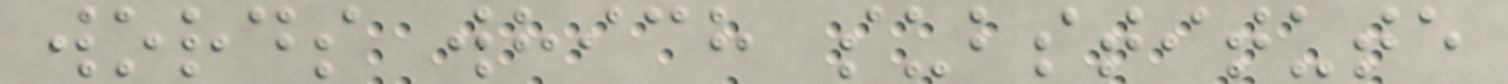words which substitute
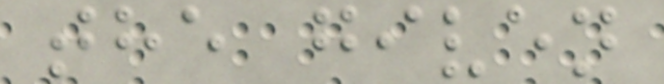the given
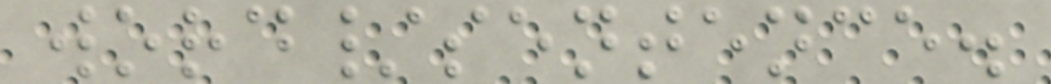word/sentence.
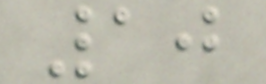10
